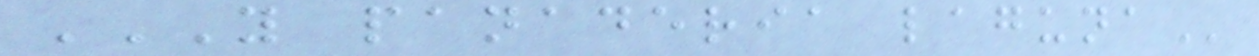Y PANADERIA LAGUNA
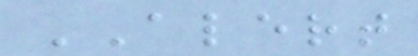ALERT
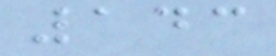143
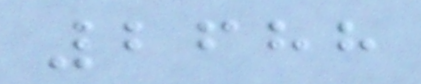2688
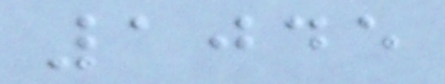1045
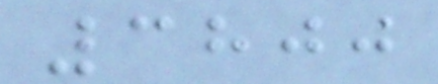3800
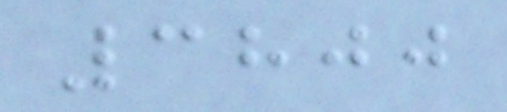3800
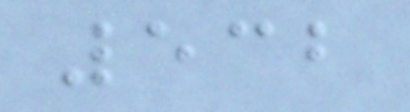532
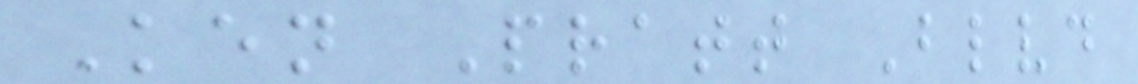Ken Pratt Blvd
